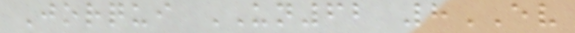Jorqui UN62 8EV
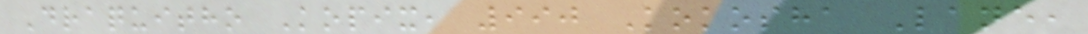Draquitho Kopix, 990 Kokosha Lane,
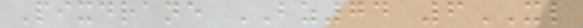Pixdrane BZ74 6XL
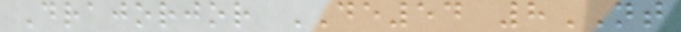Drajorjor DE54 8NT
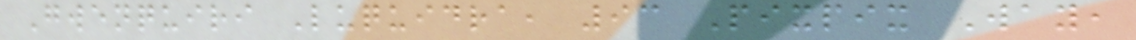Gwenquiri Luquidra, 93 Pixpix Way,
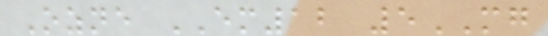Ozne EM12 5MG
